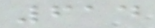614
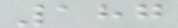187
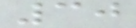30
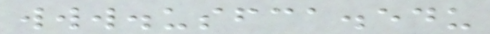www.usfca.edu
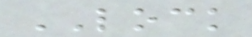LOCK
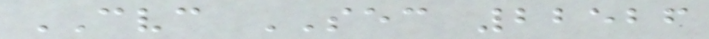CVC SEC 22526
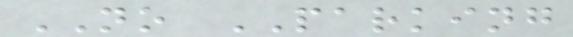NO PARKING
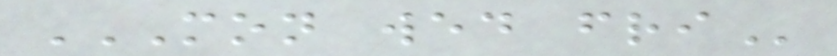MON WED FRI
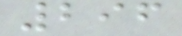296
